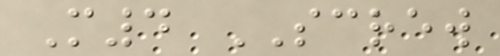M4 SCREW
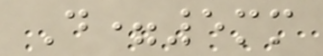D=5mm
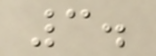3.
